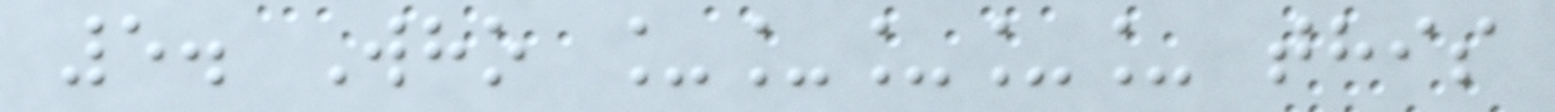5. Who _____ this
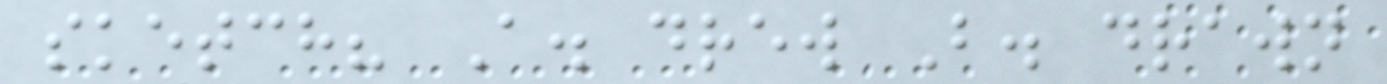sketch? A. drew B. drawn
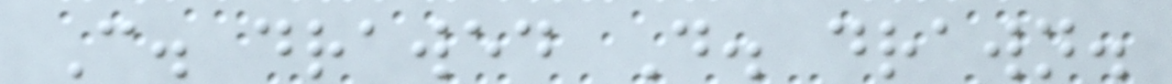C. drawed D. drawn.
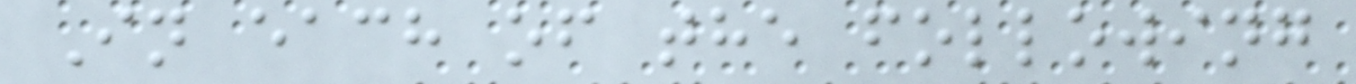In each of the following
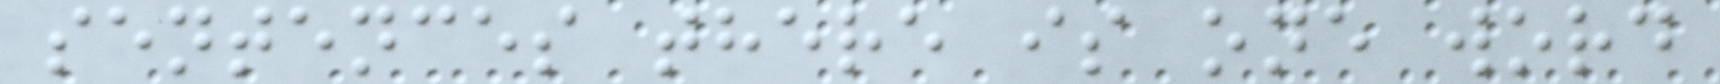sentences there is one word
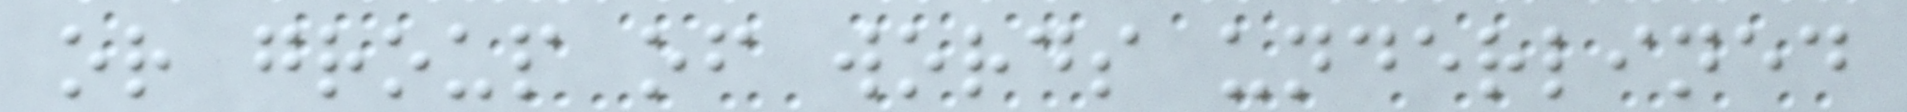or group of words underlined
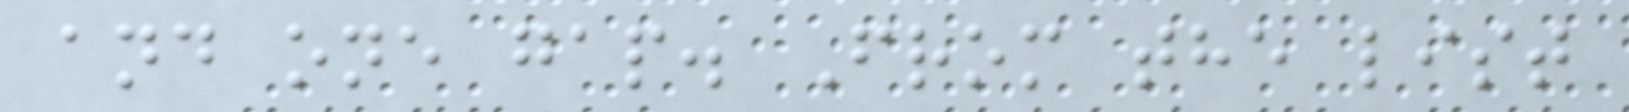and one gap. From the list
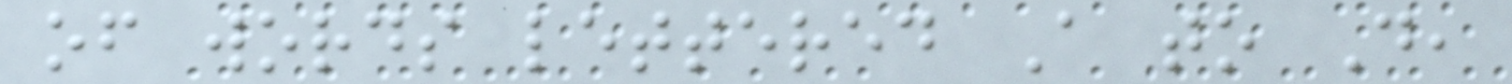of words lettered A to D,
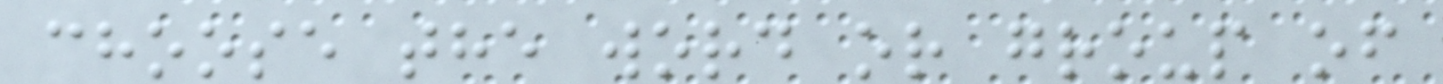choose the word or group of
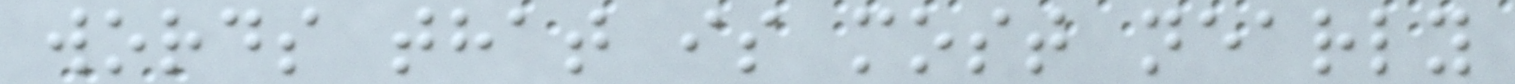words that is most nearly
